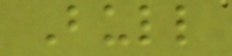Bull
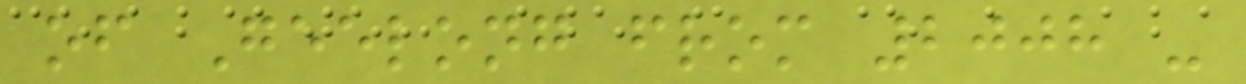of Geelong from 2008 -
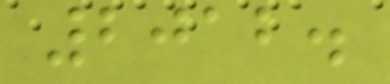2012.
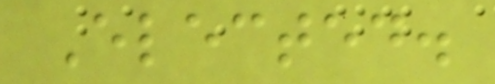Elected.
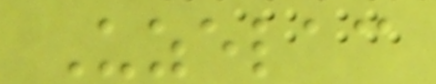Uzelac
